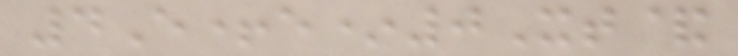4E+e*0Xt&
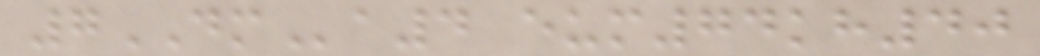7DMa4 eum74kh40
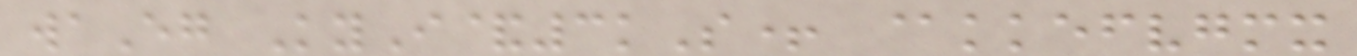waEg KyI&3kS+ @kkefvgmx
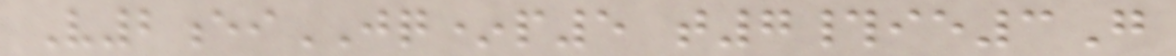V2eiJQ*p5 t7#ie3G
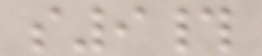s9#
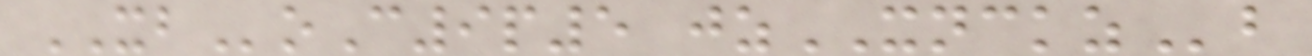XBoC9p5 jzXNCKZb
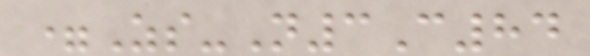=Zs-N3C84
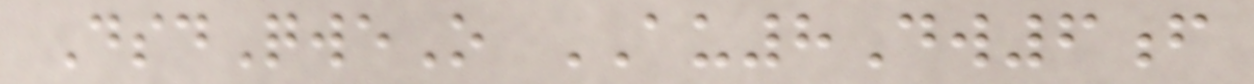DsdQweO AU8Dw6f
